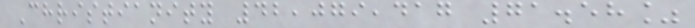Christianity 42,079,417 71.58%
